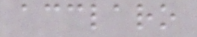acclaro
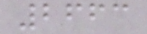2663
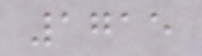1715
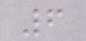6
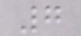7
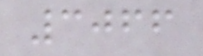3066
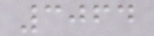3064
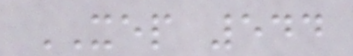XEP 544
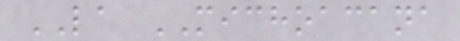LA MICHOACANA
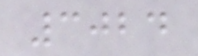3024
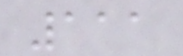111
